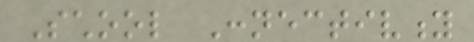School Connectivity
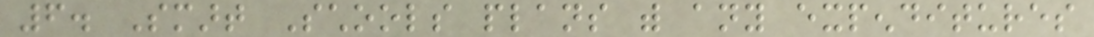6. Smart Schools plans with any expenditures
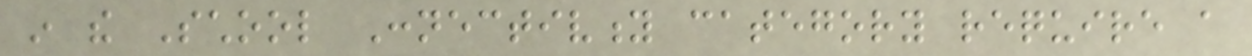in the School Connectivity category require a
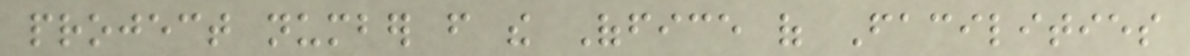project number from the Office of Facilities
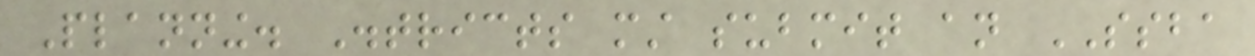Planning. Districts must submit an SSBA
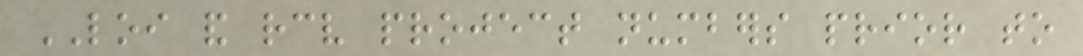LOI and receive project numbers prior to
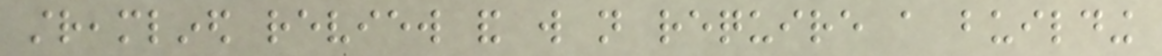streamlined review and will not require a building
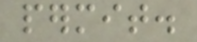permit.
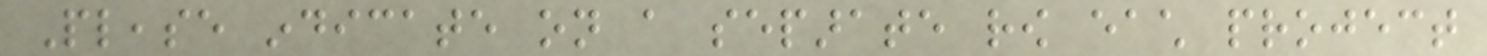Please indicate on a separate row each project
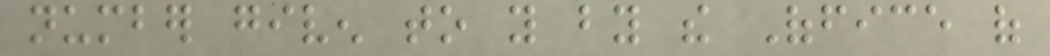number given to you by the Office of
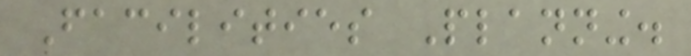Facilities Planning.
